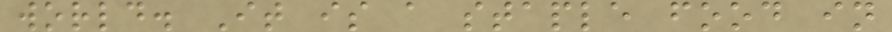world. It is a staple food in
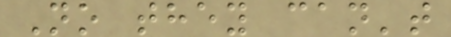No they can't
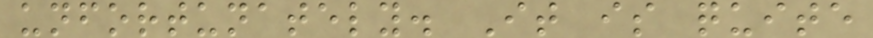unfortunately. It is quite
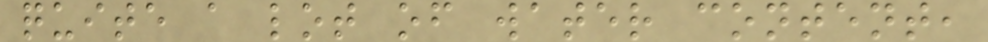quite a lot of water content,
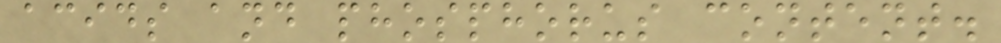acids and phosphorus content.
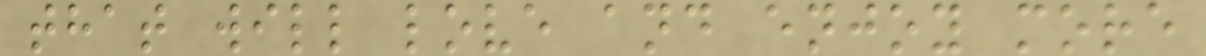that will love and enjoy more
